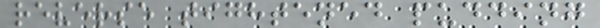reverse tightened pudding
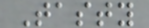Tasty
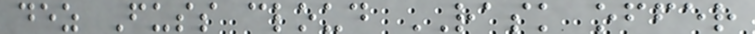dez Fuss cloud RASK offer
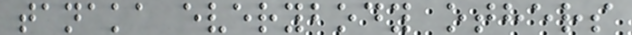tanaka everybody others
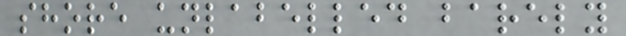shore unlabelled barely
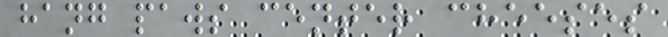hang paws center cheeses
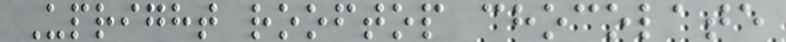Upright rooftop chocolate
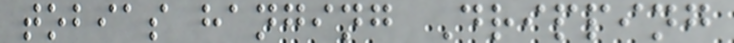tobias hanging Dripping
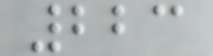223
